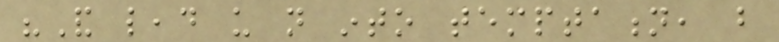"And lead us not into temptation, but
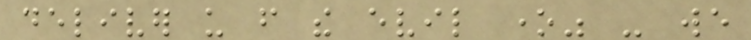deliver us from the evil one" - we
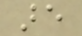are
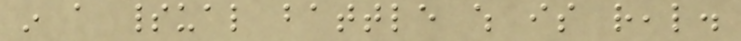in a spiritual battle which is real.
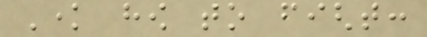Know how to fight:
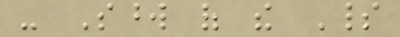- Sword of the Spirit
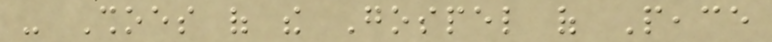- Shoes of the Gospel of Peace
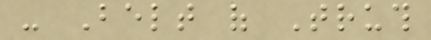- Belt of Truth
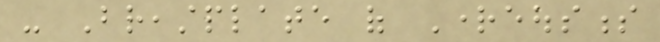- Breastplate of Righteousness
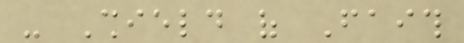- Shield of Faith
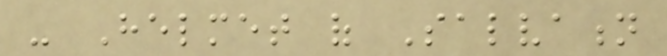- Helmet of Salvation
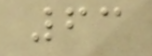63
